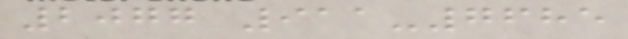2077 911-7685
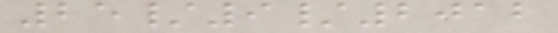25/9/2012
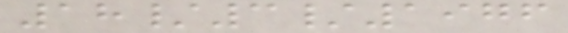18/3/1976
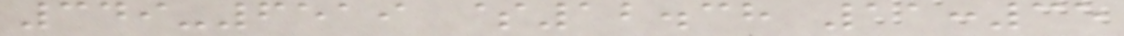349-6519 $12.38 11:35
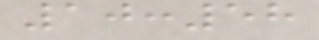10:58
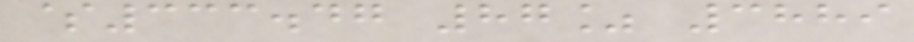$333.47 87% 3889
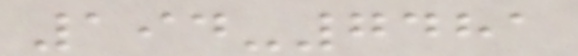194-7481
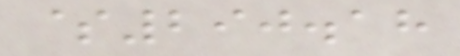$290.18
